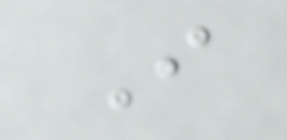I
